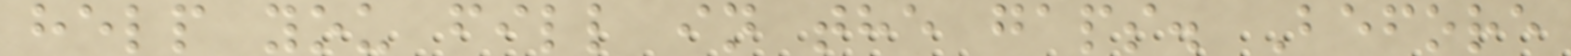help you fill in the gaps. Before
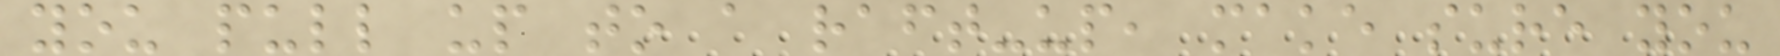you pull up to a raft-up, make sure you
